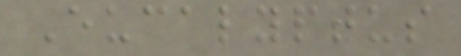Eucalyptus
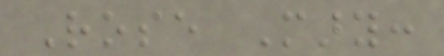Rose Mary:
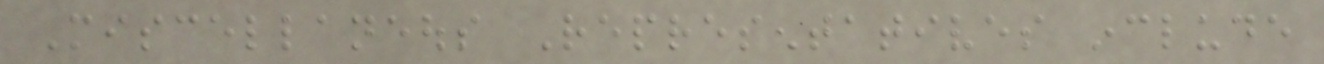Miscellaneous Representatives include
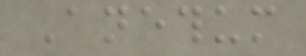Anethum
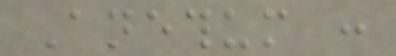Anethum :
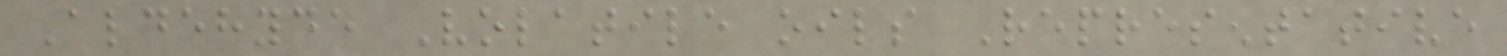Aldehyde Volatile oils Representative
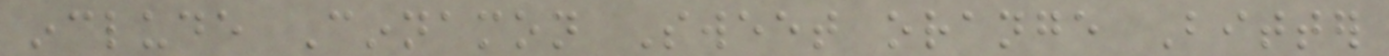include Cinnamon Sweet orange Bitter
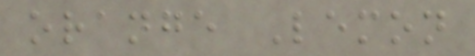orange Lemon
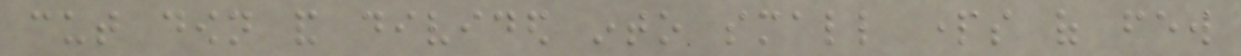cut down and divided into small parts of few
